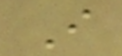I
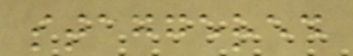staggered
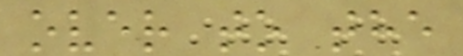over to the
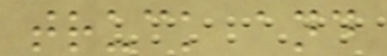truck and
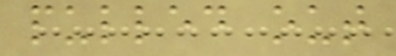pulled out
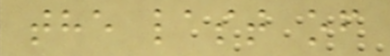the last of
